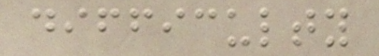difficulty
